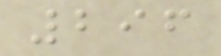296
